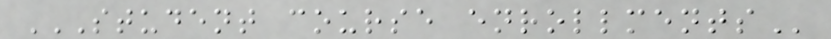STUDENT COURSE ENROLLMENTS
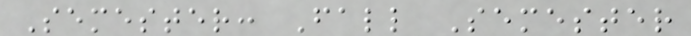Semester: Fall Semester
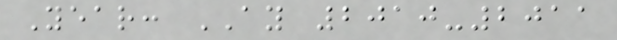Year: AY 2010-2011
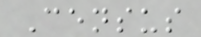Census
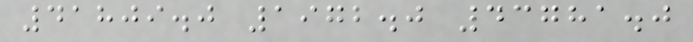41809.0 1972.0 43781.0
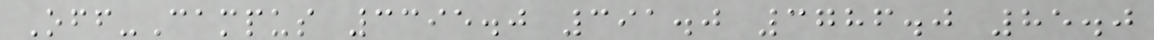Off-Campus 3395.0 391.0 3786.0 85.0
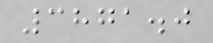3871.0
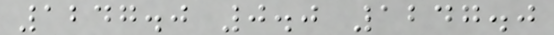1247.0 0.0 1247.0
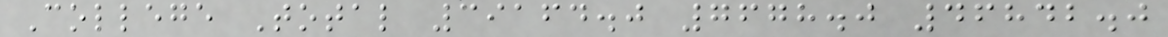College Total 39164.0 7678.0 46842.0
